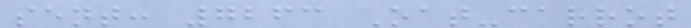sent: 7263 Oat-carrot
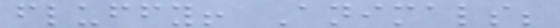fluffy! Animals;
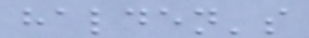halden's
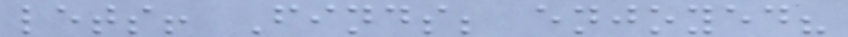lets! Finds; enjoyed?
